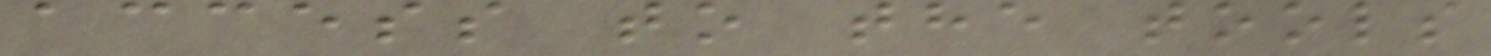access to the tools
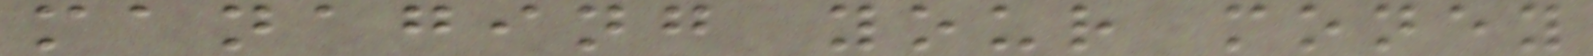managing your money
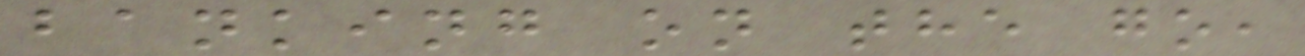banking on the go,
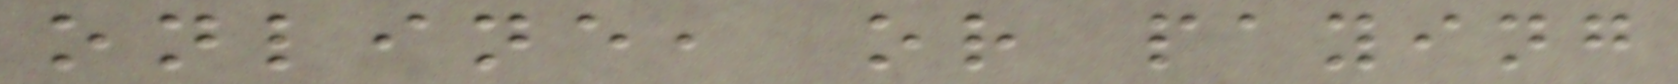online, or paying
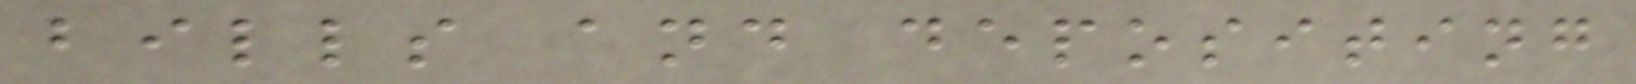bills and depositing
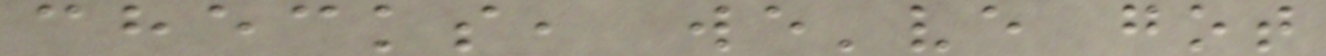checks, we've got
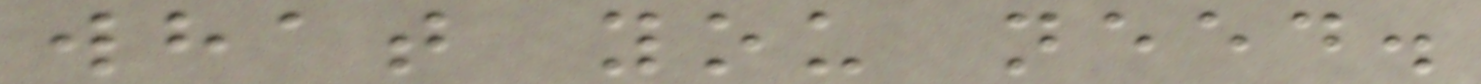what you need.
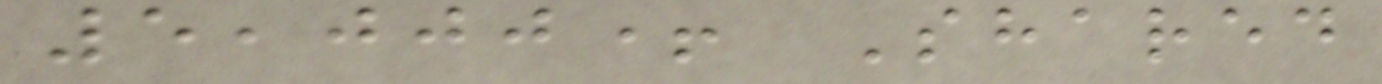5,000+ Shared
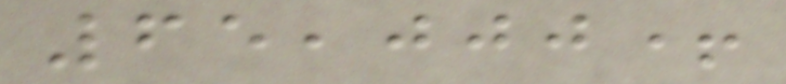65,000+
